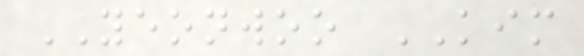YEONWOO KIM
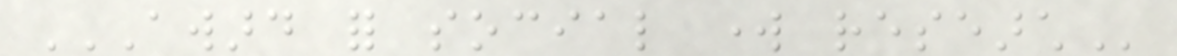AWARD FOR SOCIAL WORK RESEARCH
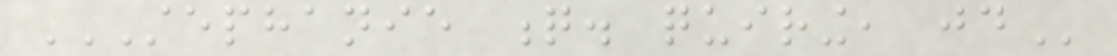STEPHANIE Q. QUIRING, JD
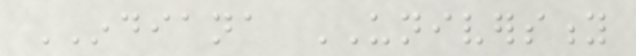INDIANA UNIVERSITY
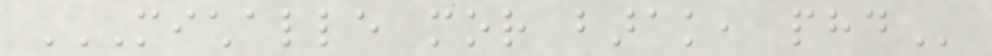MICHALLE MOR BARAK, PHD
